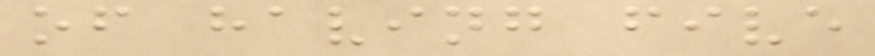of having five
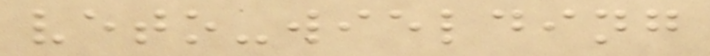veto-wielding
